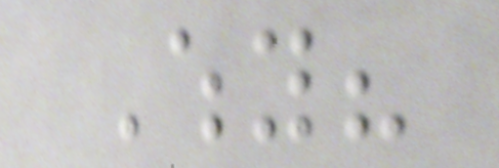Why?
